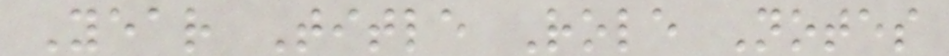Year Title Role Notes
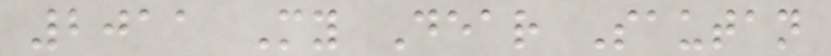2011 My Dear Sautan
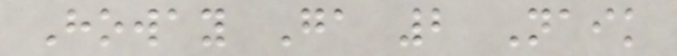Howay Ga 2 Naik
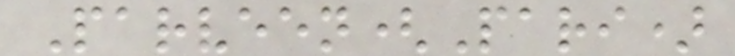Parveen(Pari)
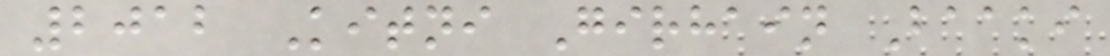2012 Kitni Girhain Baaki
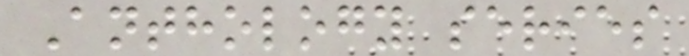Anthology series
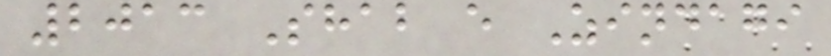2013 Shab e Zindagi
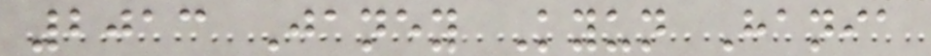2013 Janey Kyun Hania
